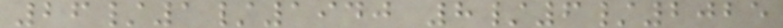26/1/1940 8/6/2025
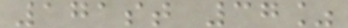171st 37%
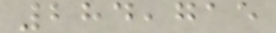284,715
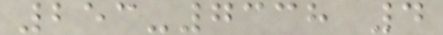253-7338 4
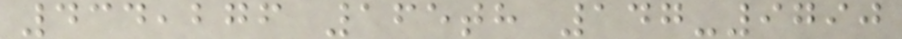434,276 165th 147-9790
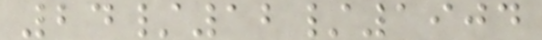24/12/1904
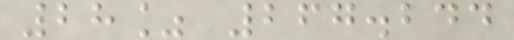28% 267.244
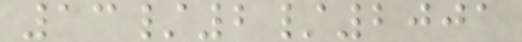13/2/2001
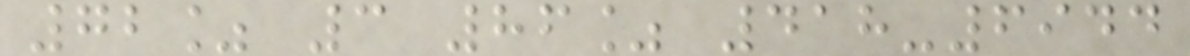72% 3 86% 418-6944
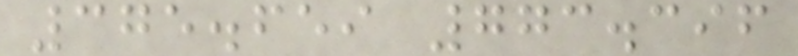375.659 773.396
